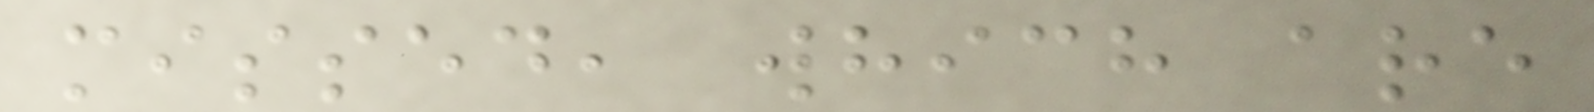missed, which are
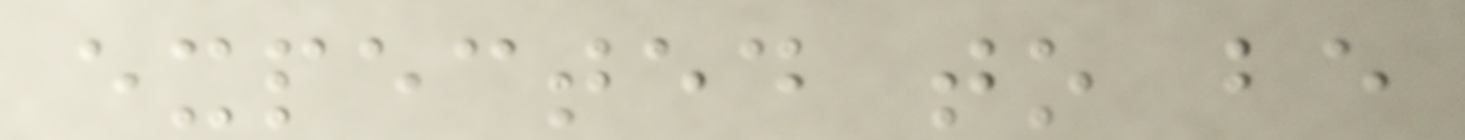expected to be
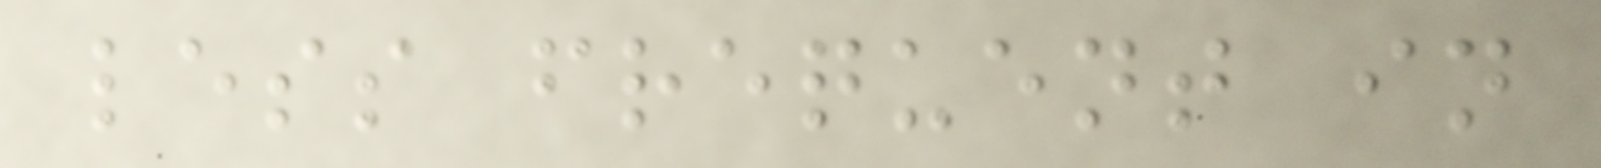less frequent in
